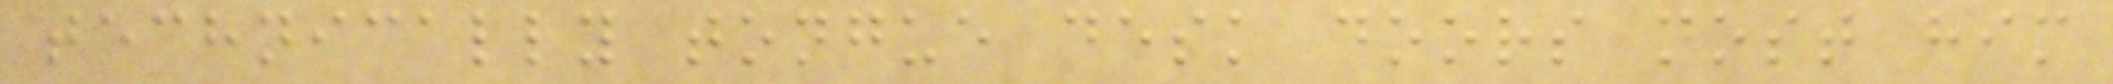technically tongue desk doors most him
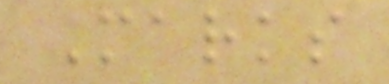Marks
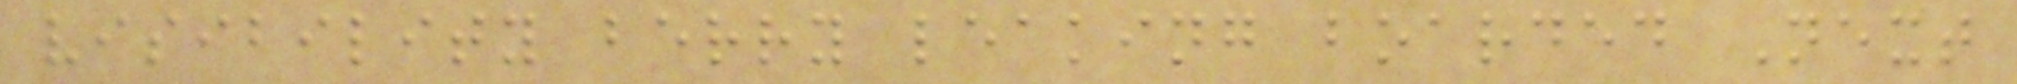visibility berry leaking boarded Next
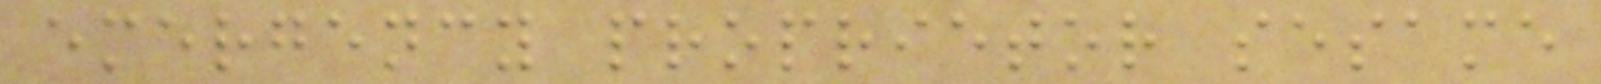emergency proprietor sesame
